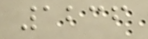1236
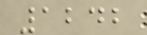1242
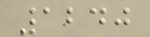1240
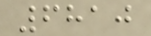6810
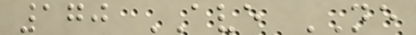170 AVE NE
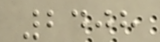2408
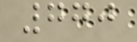770
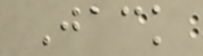Jack
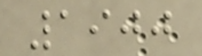1900
